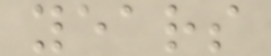years
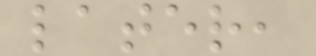later,
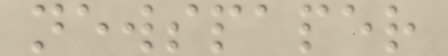newspaper
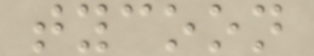tycoon
